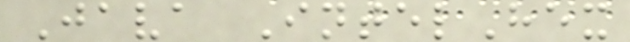Java IntelHex
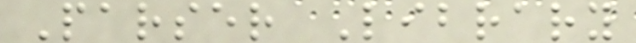Parser Library
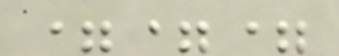===
